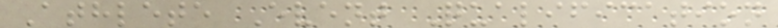Athlete Event Qualification
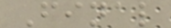Final
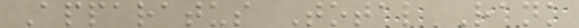Apparatus Total Rank
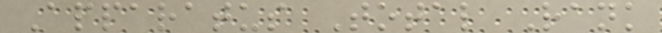Apparatus Total Rank
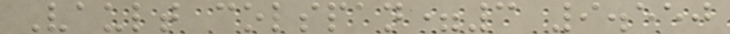Vault colspan=3 9.550
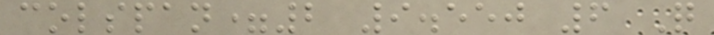colspan=2 9.550 6 Q
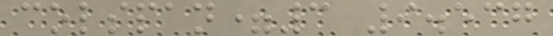colspan=3 9.537
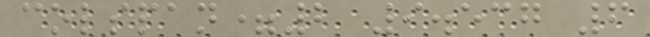colspan=2 9.537 6
